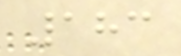183
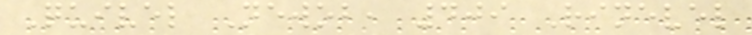Quivel Newob, 409 Rinevel
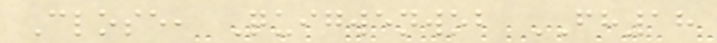Close, Quigwenwob FH18
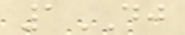1DJ
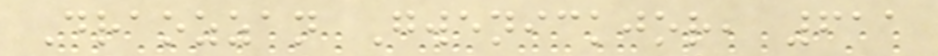Draozzan Gwenickjor, 611
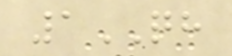1QH
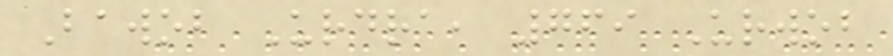Bawob Urdra, 769 Urwob
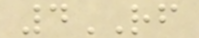4RF
